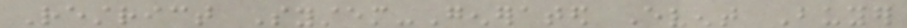Restrict System-Generated Event Buyer
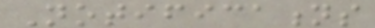Notifications
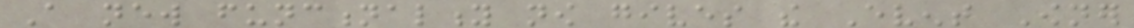A new functionality now gives the Event Owner
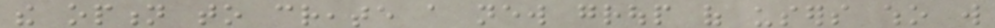the option to create a new group of users who will
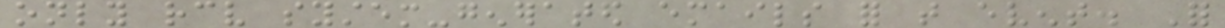only receive system-generated emails for that event. For
